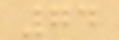74
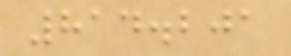814.201
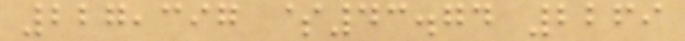227,397 $43.74 2269
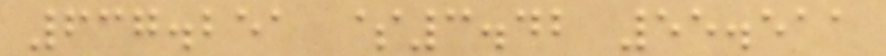637.251 $3.42 55.511
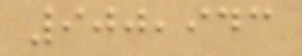900,943
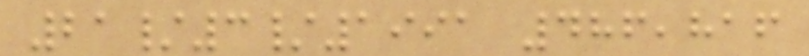21/3/1991 486,816
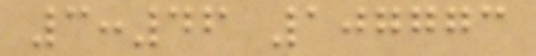3:46 107773
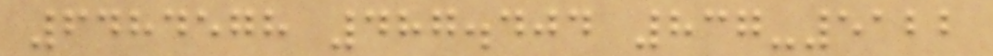6484578 487.404 837-5122
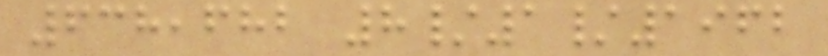638,682 8/1/1962
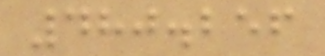480.256
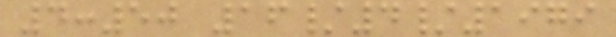4:50 16/4/1979
